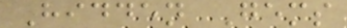Hidden Gems
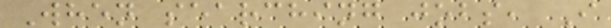When searching jobs, I
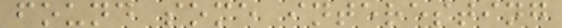found some interesting
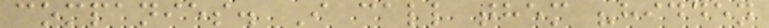companies. I call them "hidden
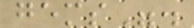gems".
